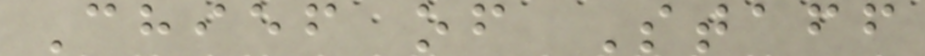Chief of Staff
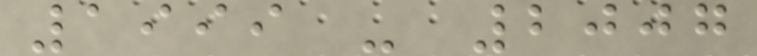1999 - 2007
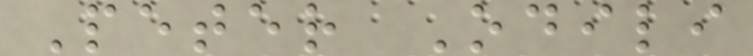Peter Odili
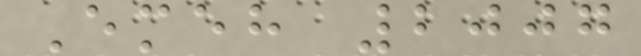Emeh 2007
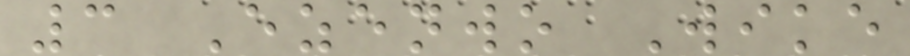3 Ezenwo Wike
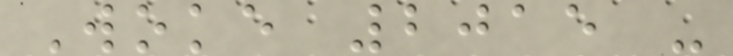Woke 2015 -
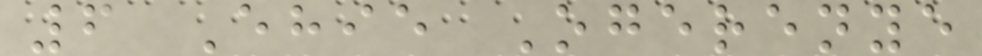6 Ehie Ogerenye
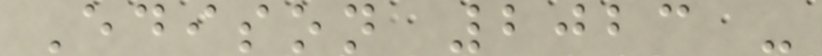Edison 2023 -
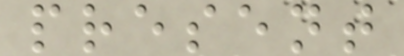present
